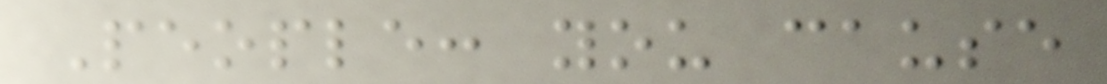People: you cause
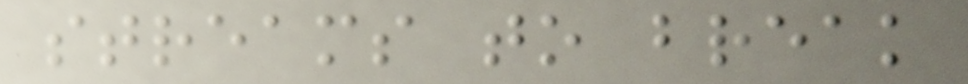streams to break
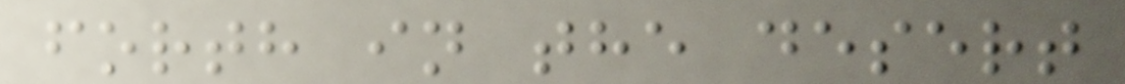forth in the desert
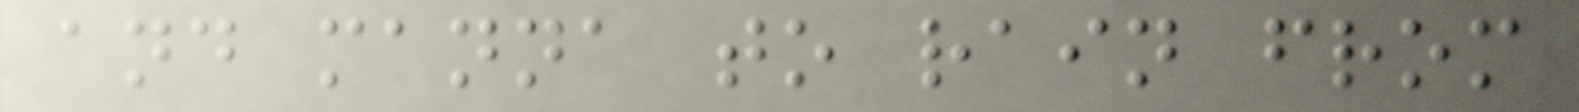and manna to rain from
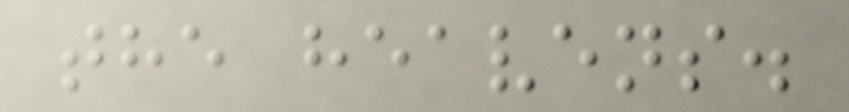the heavens.
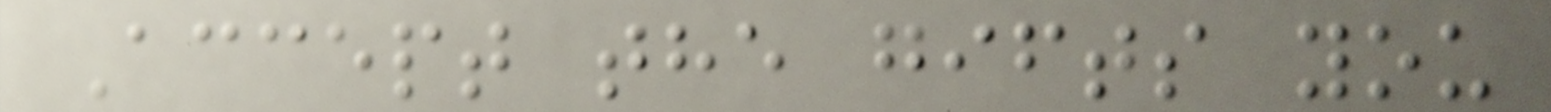Accept the gifts you
